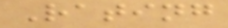Rating
